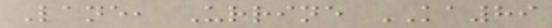Lane, Urrine KA89
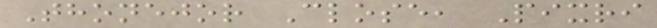Thonejor Close, Pixri
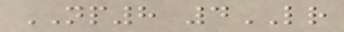NP8 4LR
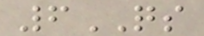6QS
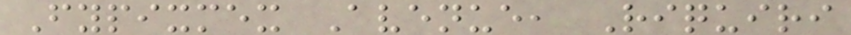Fypixmex Avenue, Riquiri
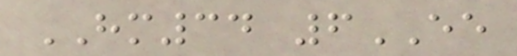HM34 6EE
